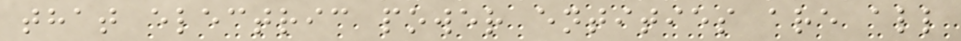that electric power entities are all
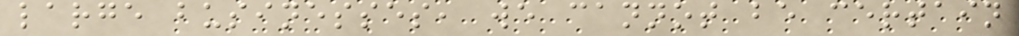large businesses, we cannot be certain
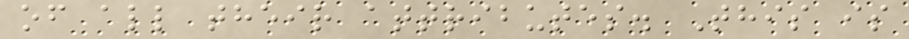of all their attributes. This is
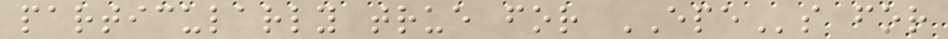particularly true for EPEs for
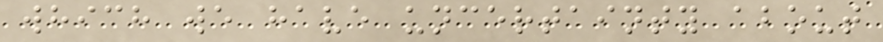which we have uncertainty about
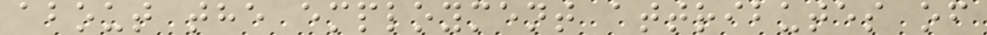about the employment attributes of
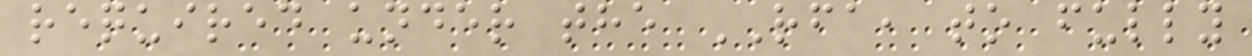required under the RFA, to fully
